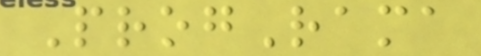ProgRama
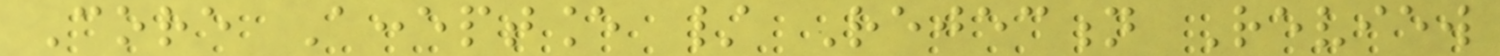Core Acceptance / Rejection Review
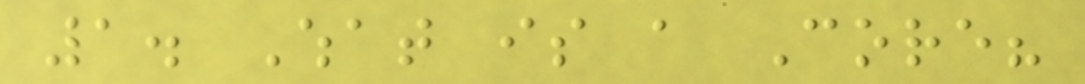1. What is a Core?
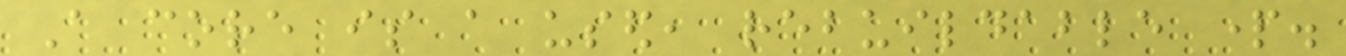A core is a used, rebuildable part.
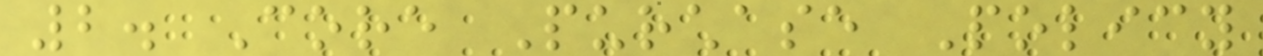2. Core Purchase Policy
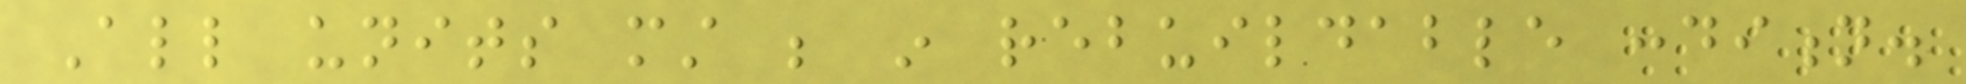All units must be in rebuildable condition.
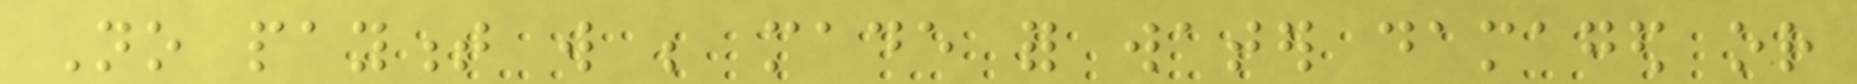No payment will be made for water damaged or
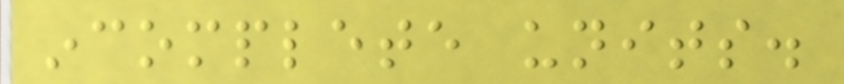incomplete units.
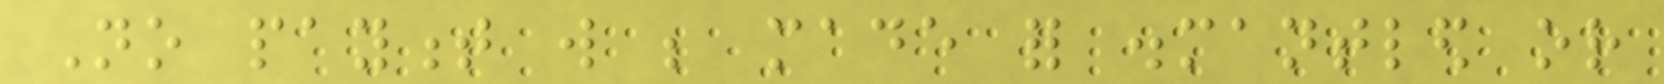No payment will be made for dismantled or
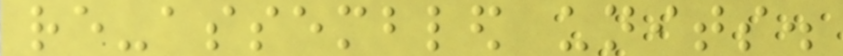re-assembled units.
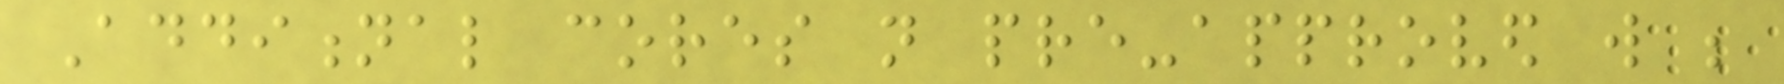Additional cores not pre-approved will be
